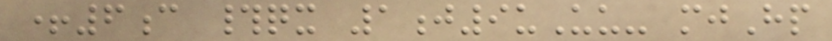+6c #qx 1j9uUu- mjHp
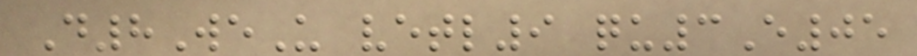D8WeU vetl9 qu3E05
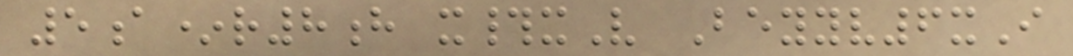5a*r8h x#xV Beyyv6xI
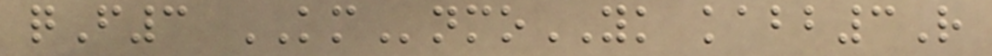qF3 KMnmoYK kabb3R
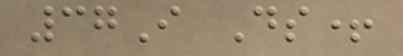37I Ds+
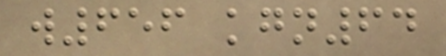w656 kgn64
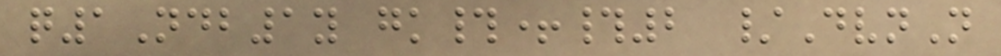q1Ndb1y gk#+#2 /DvnN
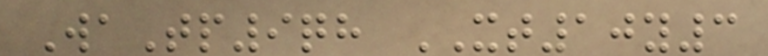WaTp9qh XT10y3
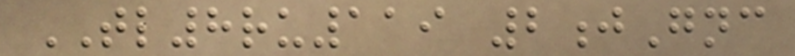TL8ru119 2jGnc
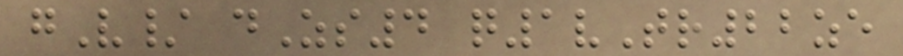gV/ dZs4 q1vTr22ze
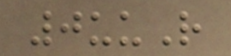0uuR
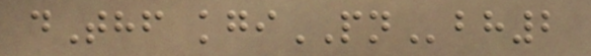dThf kgiPNbh2
